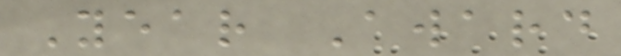Year Award
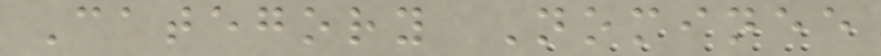Category Nominee
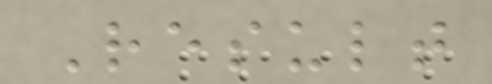Result
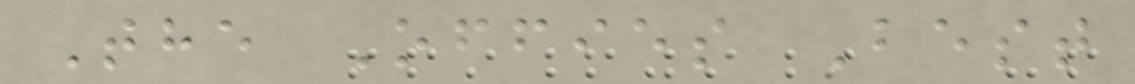The Offies Best
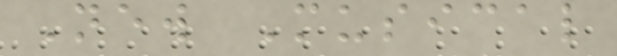New Musical
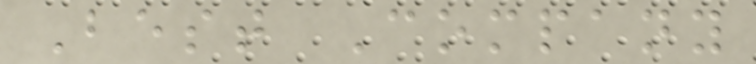Best Company
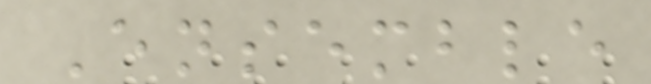Ensemble
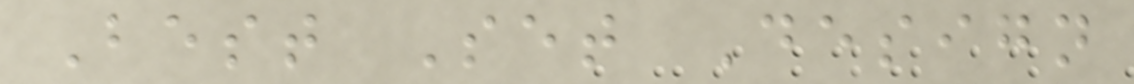Best Set Design
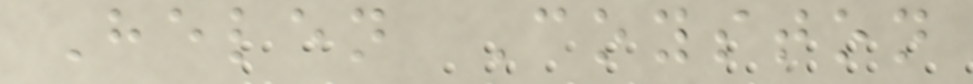Helen Coyston
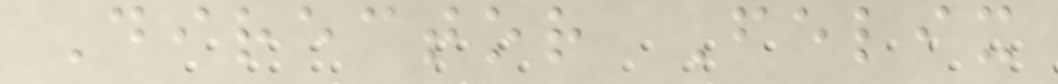Director Felix
